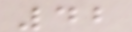42
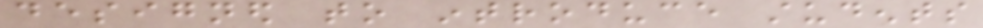designed to introduce students
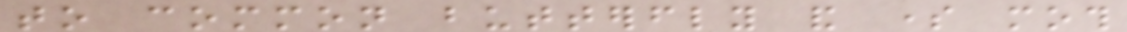to common butterfly and some moth
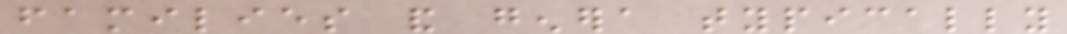families and genera typically
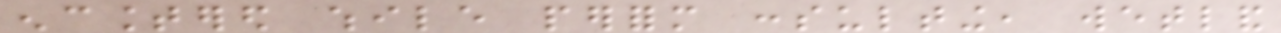encountered while perform consulting, wetland
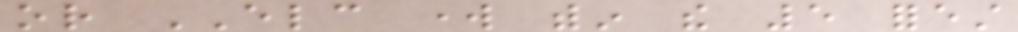or ELC work within the 5 forest
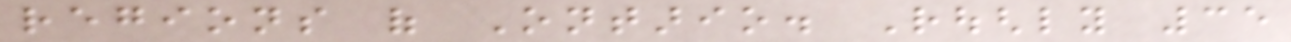regions of Ontario. Roughly 35
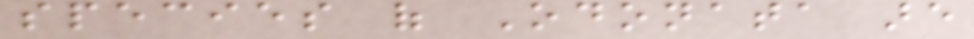species of Odonata are
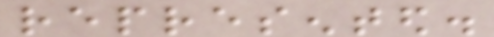represented.
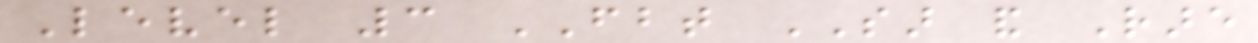Level 3 FBT SAR and Rare
